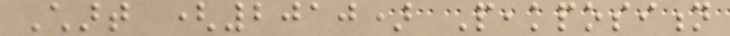Chart (2010) Peakposition
